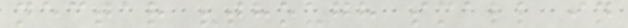nectar "though small in
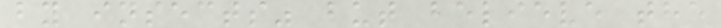by insects" but believe the
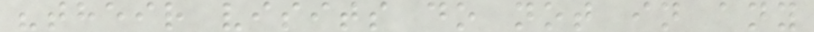"their visits do not in any
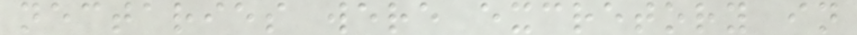nectaries were excretory in
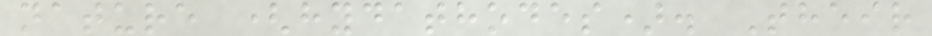nature (hydathodes). Their
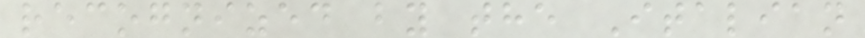recognized by the Italian
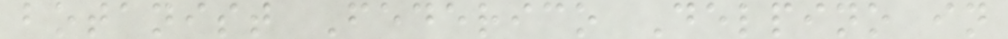botanist Federico Delpino in
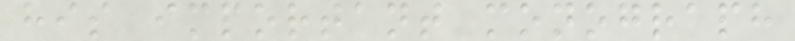his important monograph
